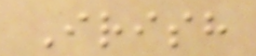Irish
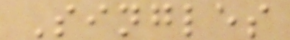Singles
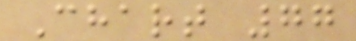Chart 77
